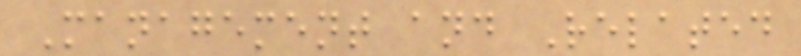Management and Related
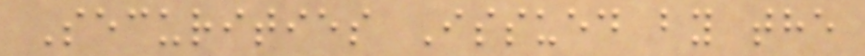Securities Issued by the
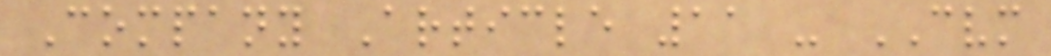Company Article 11 - CVM
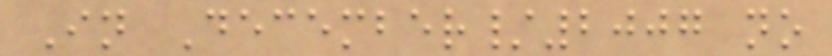In December/2007 no
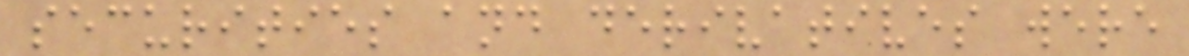securities and derivatives were
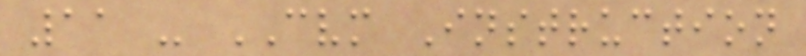11 - CVM Instruction
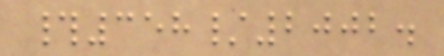#358/2002.
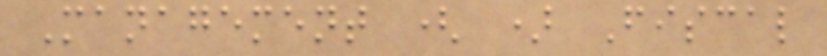Management ( ) Fiscal
